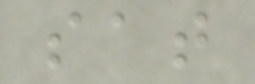sat
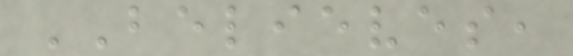BELIEVES,
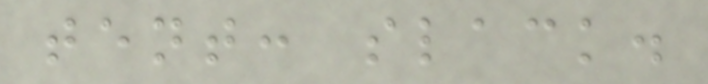tent: slack.
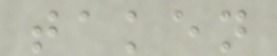taken
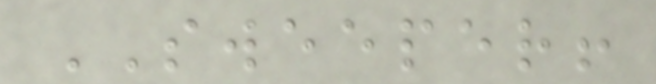SWEEPER!
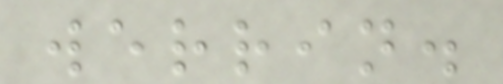werrin.
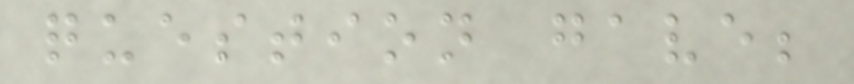question gave;
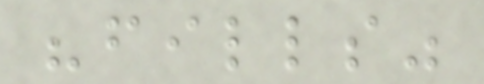"fills"
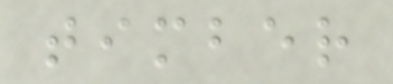timber
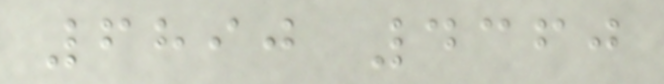6890 4360
